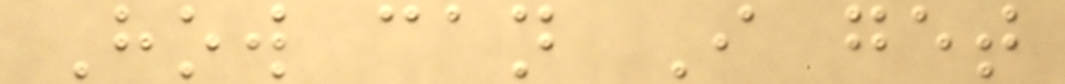How can I get
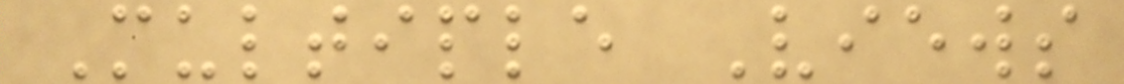Multiple Views
